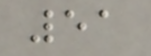51
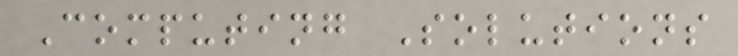Computing Solutions
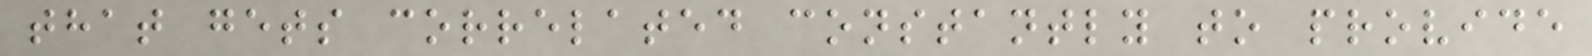that gets correlated constantly to provide
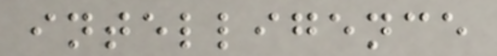intelligence
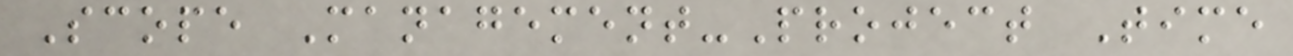Scope Management-Project Time
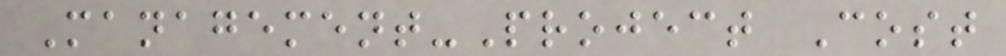Management-Project Cost
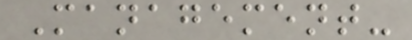Management-
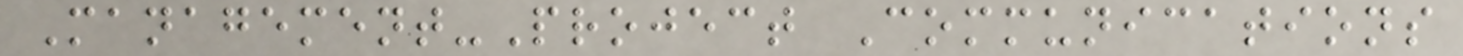Management-Project Communications
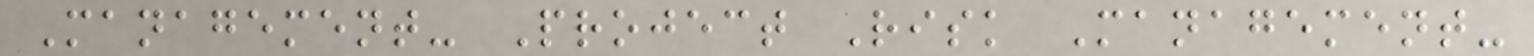Management- Project Risk Management-
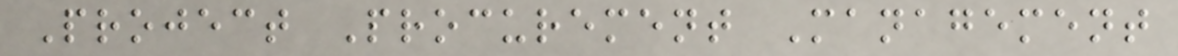Project Procurement Management
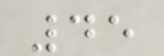45
